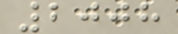2008
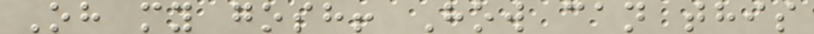Oh my gosh! How can this
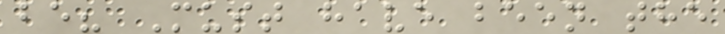be? Must have been the
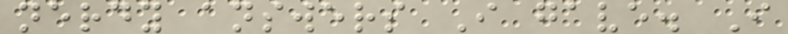nerdy answers I gave. I
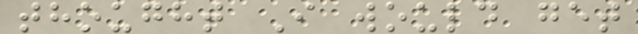thought I would get
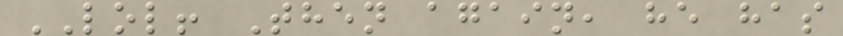LOL! Then again, he has
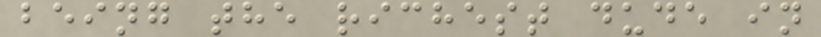being the richest dude in
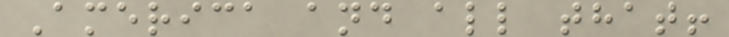America and all that!
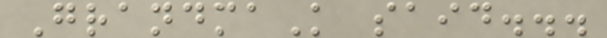GrandmaK said...
